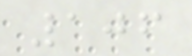106
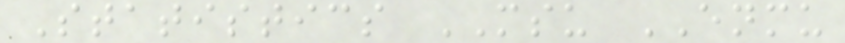Statistics MSU ENMU
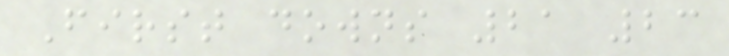First downs 21 23
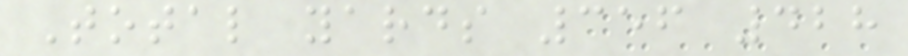Total yards 356 428
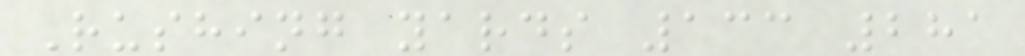Rushing yards 133 281
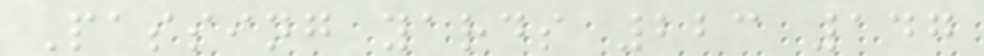Passing yards 223 147
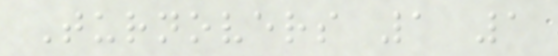Turnovers 1 1
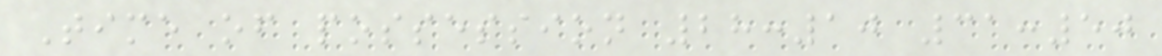Time of possession 28:10 31:50
